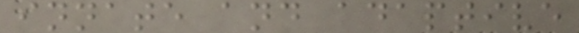innate and adaptive
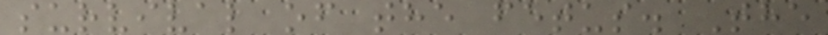survival of the fetus. The
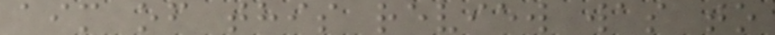aim of this review was to
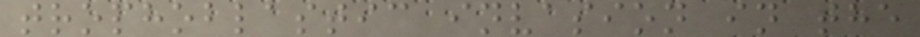trophoblastic invasion in the
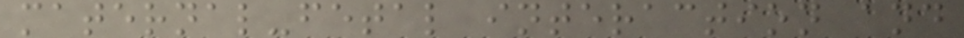maternal-fetal interaction and
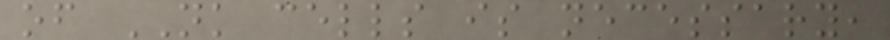of NK cells is necessary,
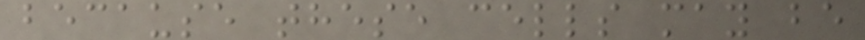because these cells may be
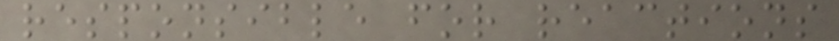responsible for reactions
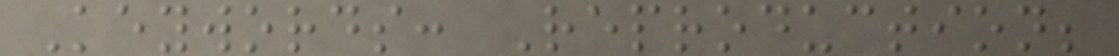Keywords: Reproduction;
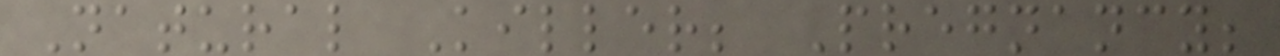Natural Killer; Pregnancy;
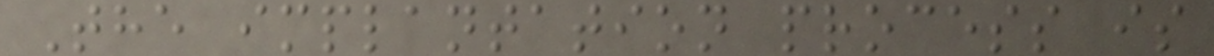The implantation process is
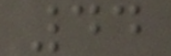44
